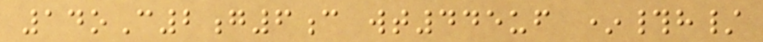14oC2g6c wt445uf *#h/
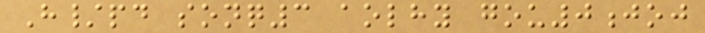H/pd sonq3 aolhy gou0joj
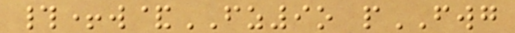#+w&FZ9o pFWG
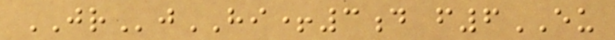JRjHI+3d f6EU
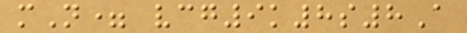mN= vcg9k8s8A
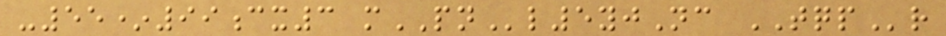-55*99cx3 mPNl5yjNc TQPr
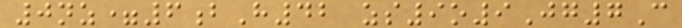0nz=6bH42 zs9o9Jg7C
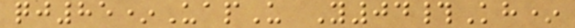qj85*UapU Y04#Kh*
